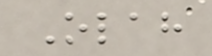Olah
